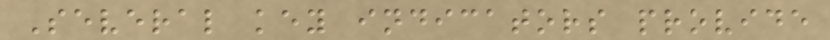Several key indicators provide
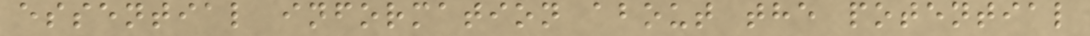essential information about the potential
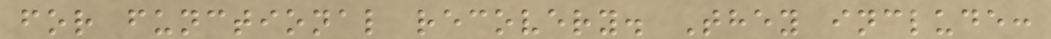for functional recovery. They include:
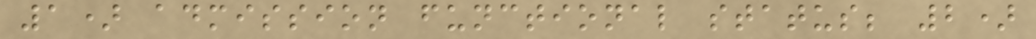1) admission functional status; 2)
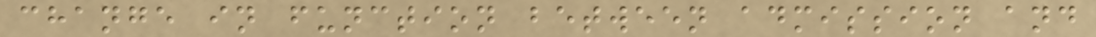change in function between admission and
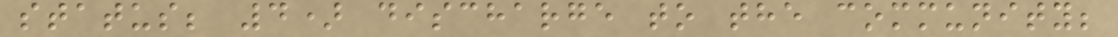status; 4) discharge to the community;
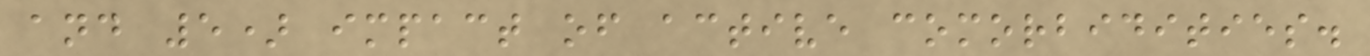and 5) impact of active comorbidities.
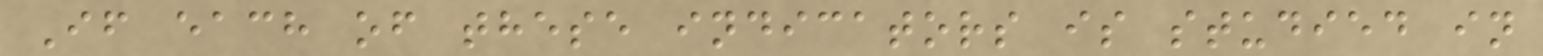If each of these indicators is studied in
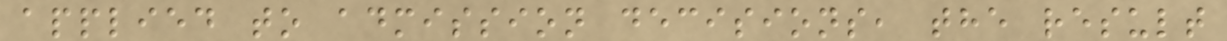applied to admission decisions, the result
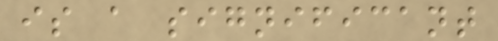is a significant
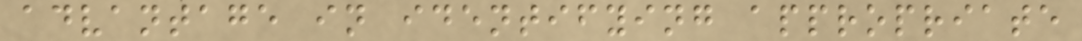advantage in identifying appropriate
